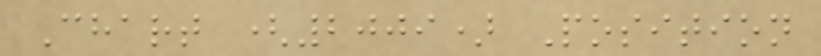Chart (2009) Position
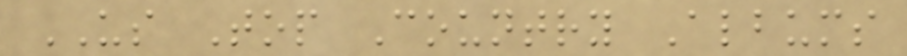US Top Country Albums
